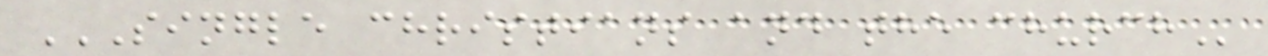SINGLE CHRISTIANS AND THE CHURCH
